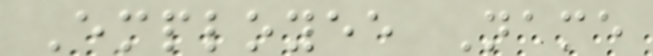Employee Name
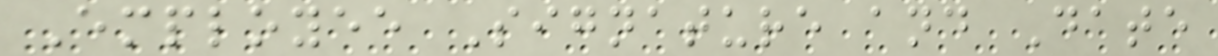Employee Signature and Date
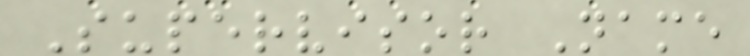Supervisor Name
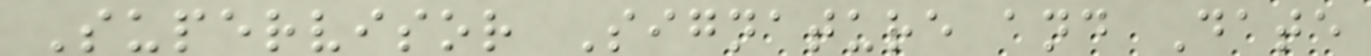Supervisor Signature and Date
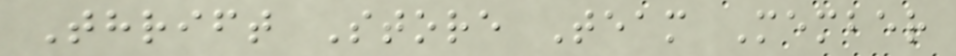Thrift Store Team Member
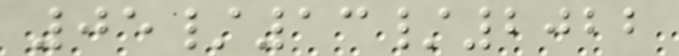05/13/2022
